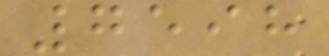7598
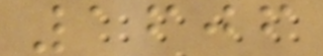1606
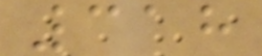318
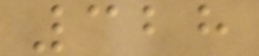328
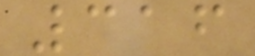316
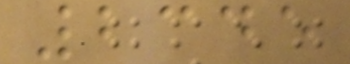2345
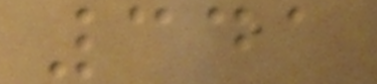341
